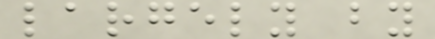largely by
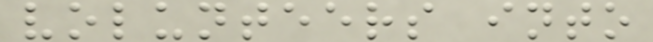volunteers into
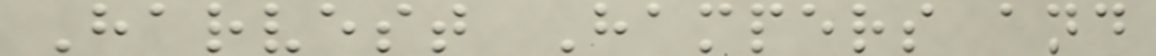Harvest Hampers and
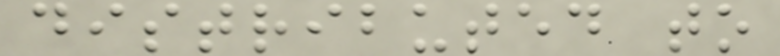distributed to
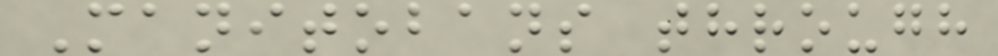Manitobans through
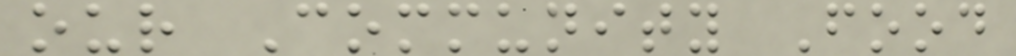our Community Food
